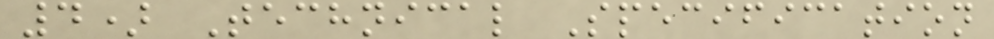4) Technical Specification
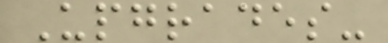Upgrades-
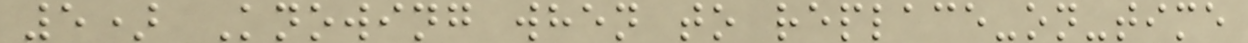5) Knowing when to replace-on-time
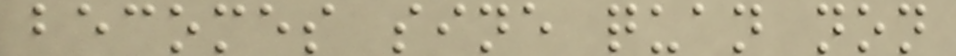becomes sine quan non
